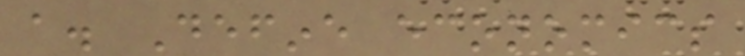a. Define economics
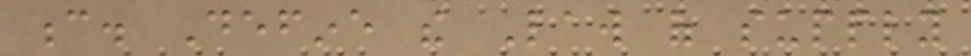c. Define the Law of supply
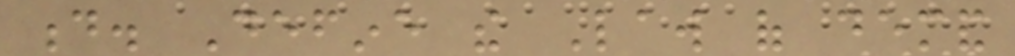d. Define the Law of demand
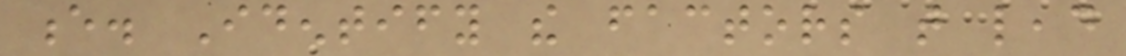e. Identify the factors that lead
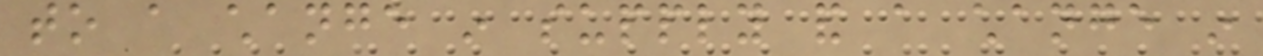to a change in supply and a change in
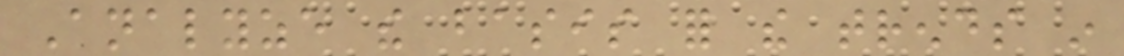Analyze the basis for the trends in
